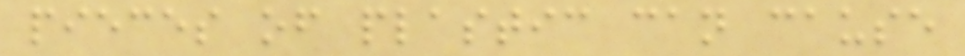pieces of plastic can cause
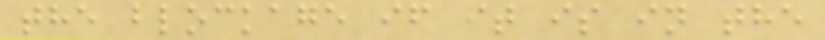the blockage if it is in the
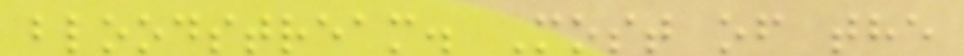bloodstream. Most of the
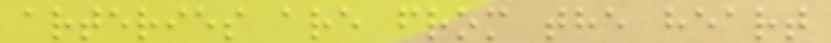arteries are from the heart
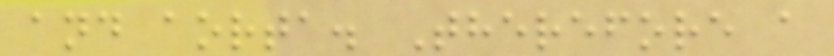and aorta. Therefore a
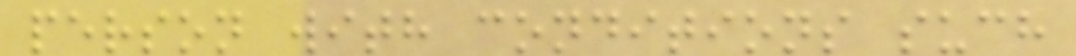person with conditions such
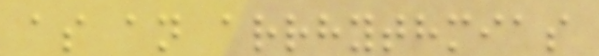as an arrhythmias
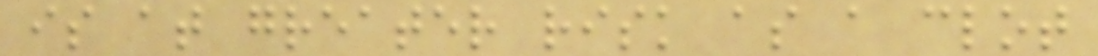is at greater risk as a clot
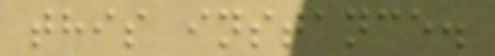this instance.
